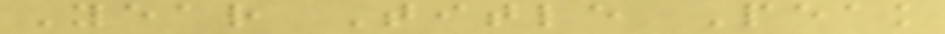Year Title Peak
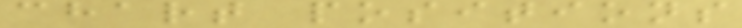chart positions
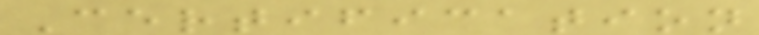Certification
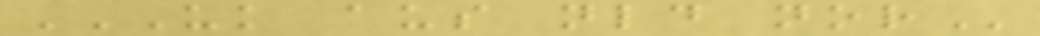UK AUS NLD NOR
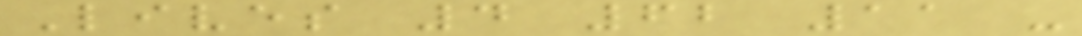Lives 4 62 11 -
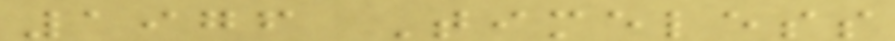1976 Timeless
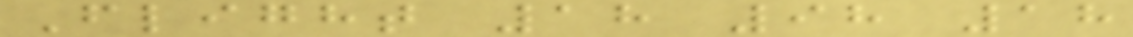Flight 18 98 18
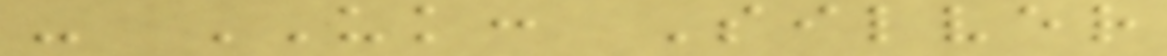- UK: Silver
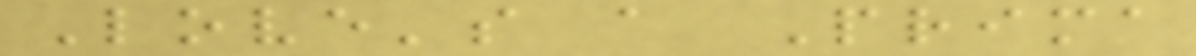Love's a Prima
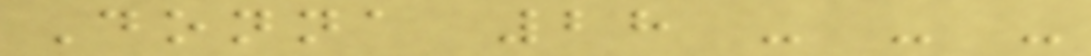Donna 28 - - -
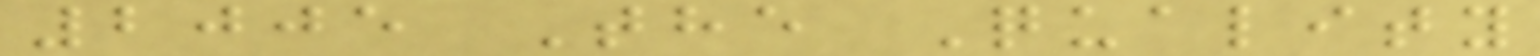2005 The Quality
